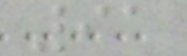91
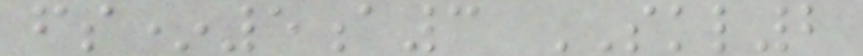fs*5a3 SKL2
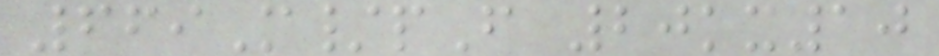669M/pF 20kx10
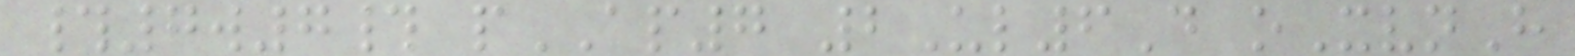#7w7# pAP7 2Ul6D oXvnH
